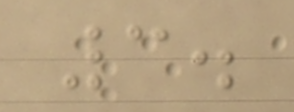3.
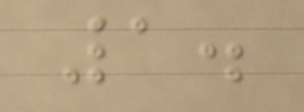1.
